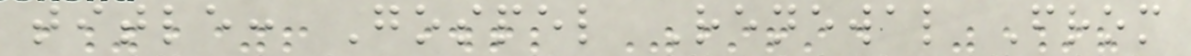title: Gospel Renewal From
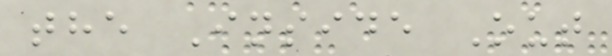the Inside Out
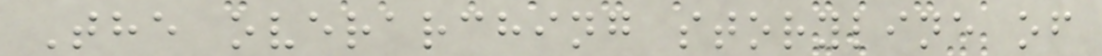The overarching storyline of
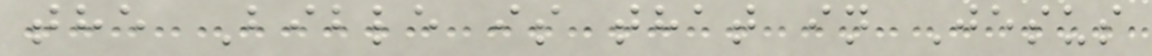the Bible is that in Jesus
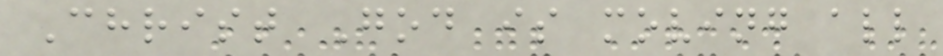Christ God is moving all
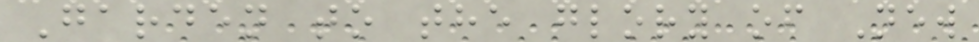Garden to the glory of New
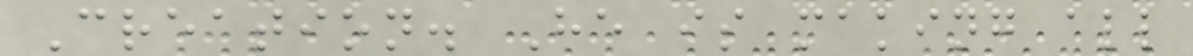Creation. He is making all
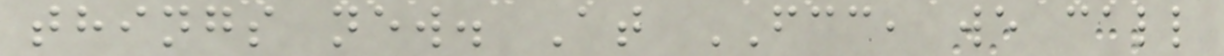things new. At FCC, we call
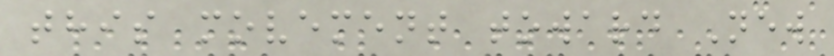this movement toward New
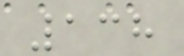138
